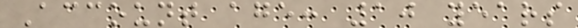Account age: 10 years
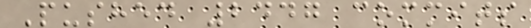Pushed 2447 commits
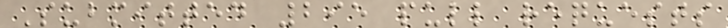Submitted 295 pull requests
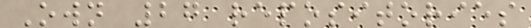Own 27 repositories
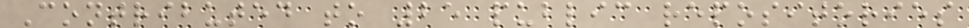Contributed to 25 public repositories
